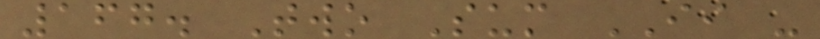167. Two Sum II -
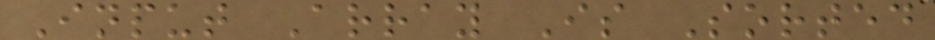Input Array Is Sorted
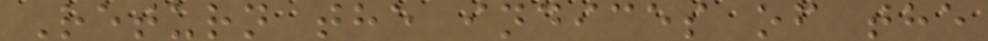Return the indices of the
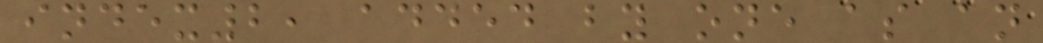index2, added by one as an
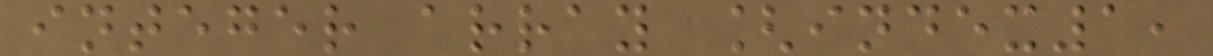integer array [index1,
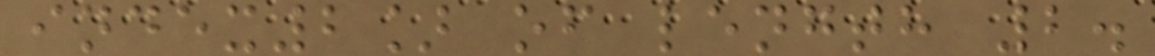index2] of length 2.
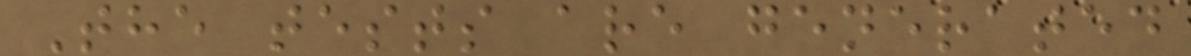The tests are generated
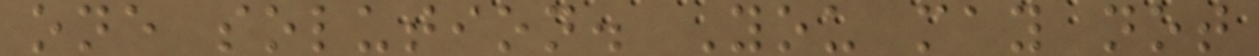one solution. You may not
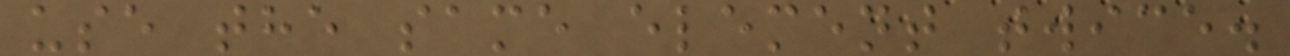use the same element twice.
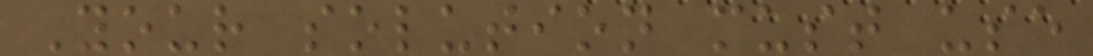Your solution must use
